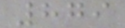879
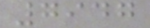7947
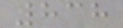838
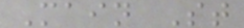Main St
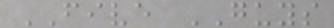FIVE GUYS
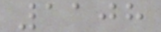1108
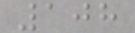108
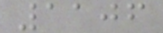1106
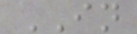IN
